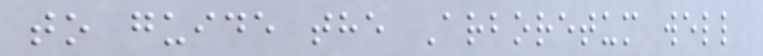to guide the Arboretum well
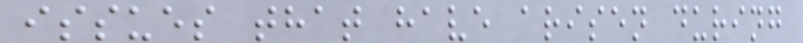issues that have arisen during
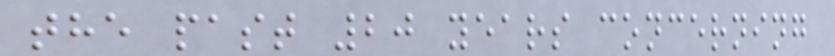the past 20 years concerning
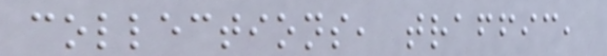collections, traffic,
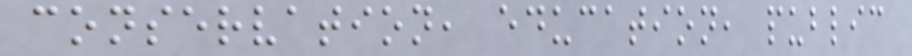conservation, education, public
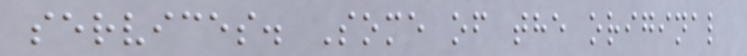services. Some of the original
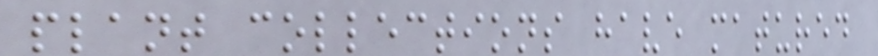plant collections have matured
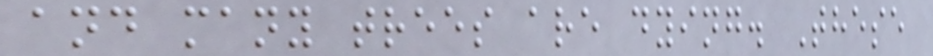and many trees are dying. These
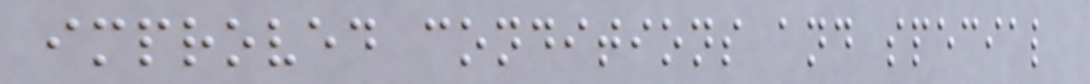improved conditions and special
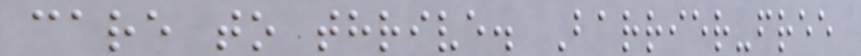care to thrive. Barrier-free
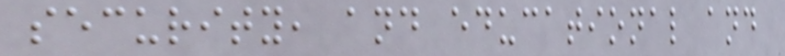security, and educational and
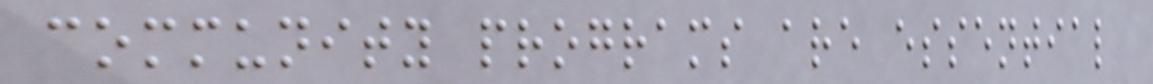community programs are essential
